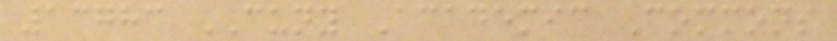13783 CUNY Academic Commons
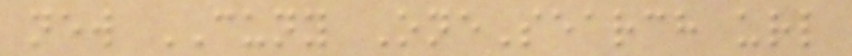new CUNY OneSearch url
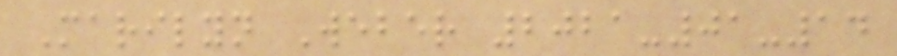Marilyn Weber 2021-01-14
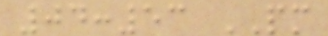04:53 PM
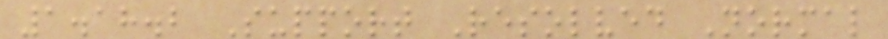1.18.2 Support Resolved Normal
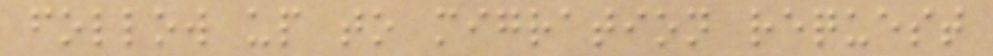follow up to migration request
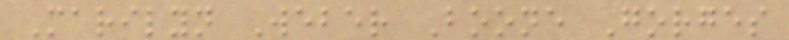Marilyn Weber Boone Gorges
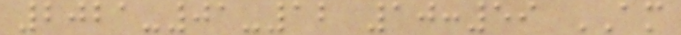2021-01-12 10:59 AM
